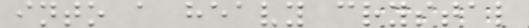into a heavy crystal
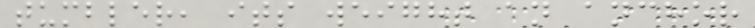tumbler, its weight an anchor
